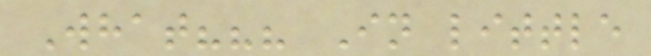What??? In little
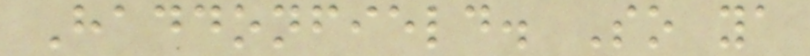Haddonfield. So ya
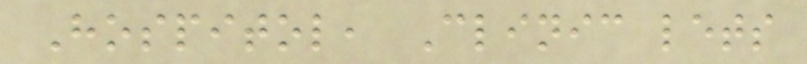Hospitol, Clinic lets
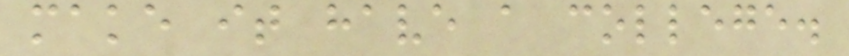make it have a college.
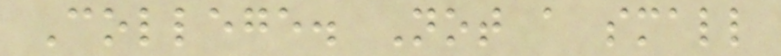College. Not a small
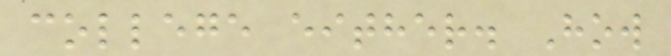college either. How
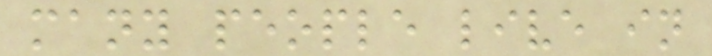many people live in
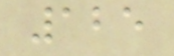125
